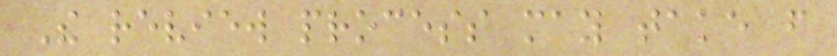The review process may take from
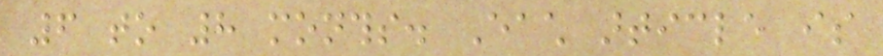6 to 8 months. Each article is
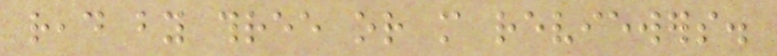read by three or more reviewers.
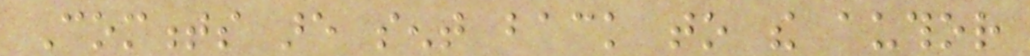Comments are sent back to the author
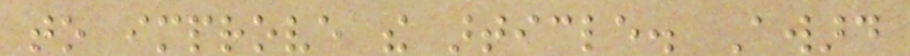to improve the article. Award
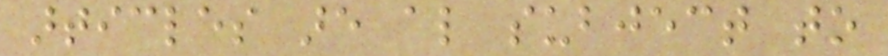articles are also subject to
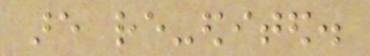are re-edited.
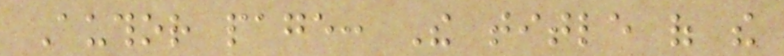Author page: The title of the
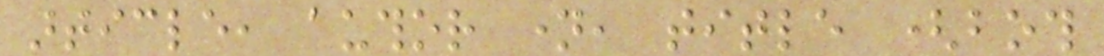article, author name, title (both
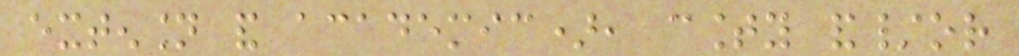extension and academic), county and/or
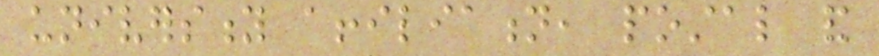university affiliation, postal and
